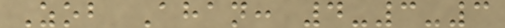Zob Ahan: 4-3-3
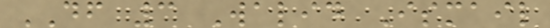DF 3 Walid Ismail
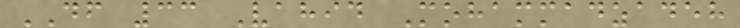DF 33 Vahid Mohammadzadeh
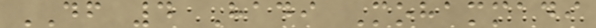DF 4 Hadi Mohammadi
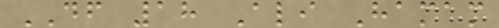DF 18 Ali Hamam
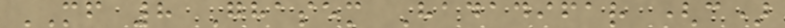MF 8 Ghasem Hadadifar (c)
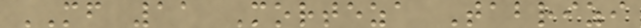MF 11 Morteza Tabrizi
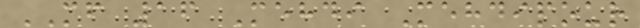MF 16 Mehdi Mehdipour
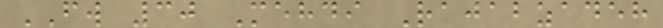FW 30 Mehdi Rajabzadeh
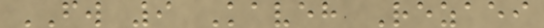FW 9 Kaveh Rezaei
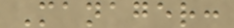Manager:
